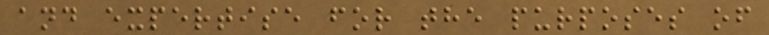and expertise for the purposes of
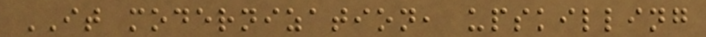IT modernization, upskilling
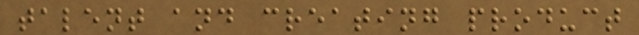talent and creating product
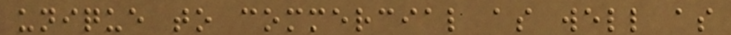unique to commercial as well as
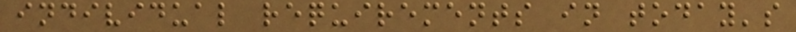individual requirements in today's
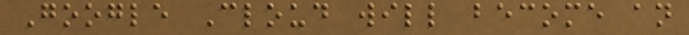Google Cloud will become an
